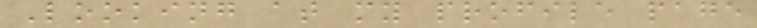Looking at my profile page
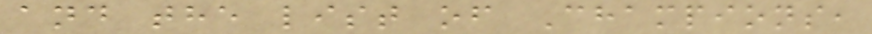and the list of Champions,
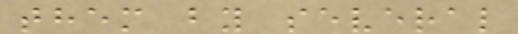them by several
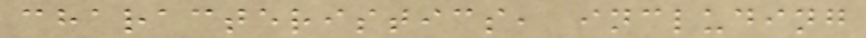characteristics, including
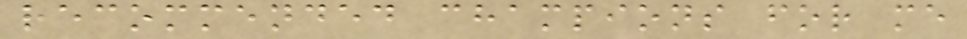recommended champions for me
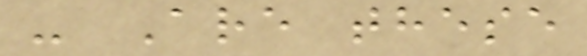- Are these
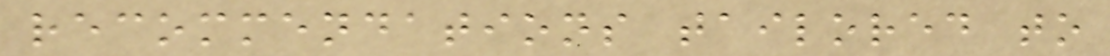recommendations tailored to
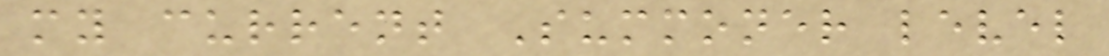my current Summoner level
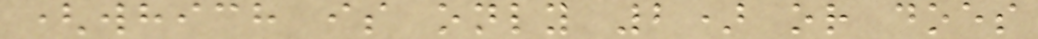(which is only 2) or does
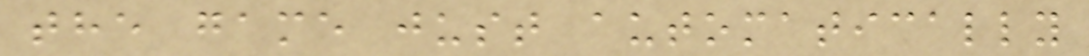the game just automatically
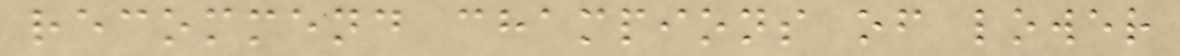recommend champions of lower
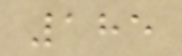185
